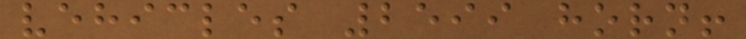vehicles 2599 horn!
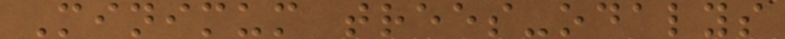Minimum trees-odalys
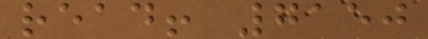read! 7150
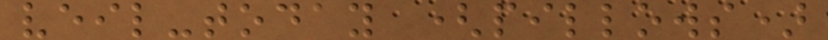veil-today (pillows)
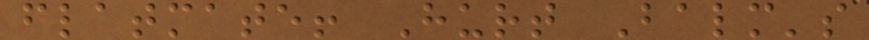flatmate! Hurt Balm's
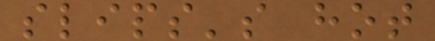slips's hot
